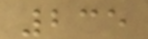235
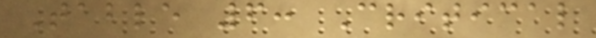Table 6: Critical
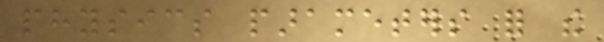physics parameters for the
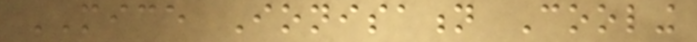MICE Ionisation Cooling
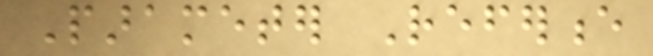Parameter Reference
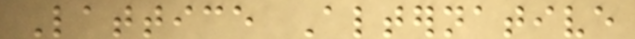Lattice Alternative
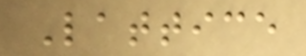Lattice
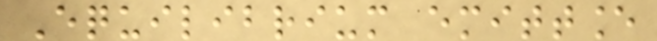Equilibrium emittance
